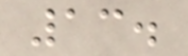13.
